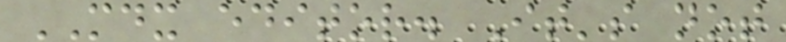MDX editor. It's not
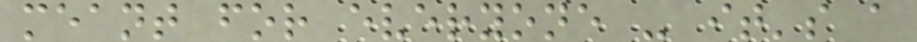meant for everyone - it's a
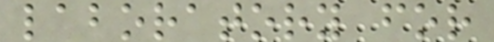laboratory for
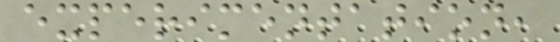experimentation,
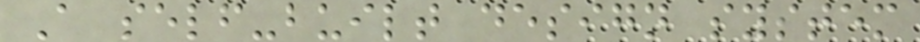A self-built design system
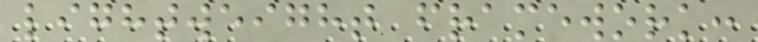lightweight framework:
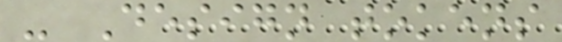- Design tokens
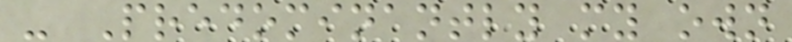- Predominantly my own
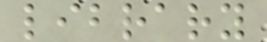library
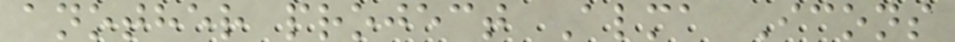another project Alma Icons
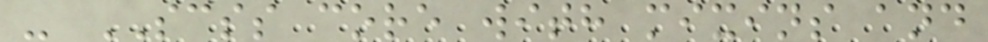- SCSS core with mixins and
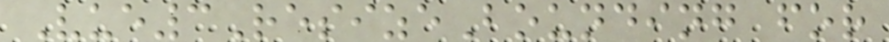Vue3ResizeBounding for
